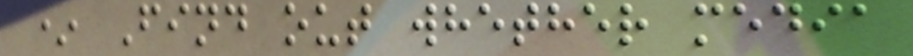* Find out whether media
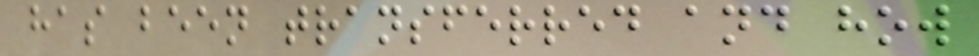has been transferred and how
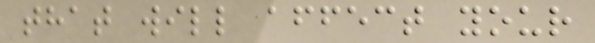that will affect your
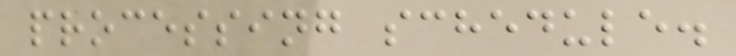processing schedule.
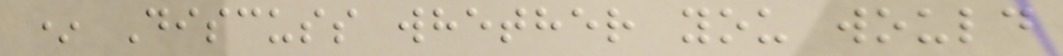* Discuss whether you would
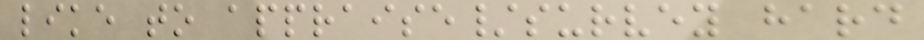like to appraise/survey hard
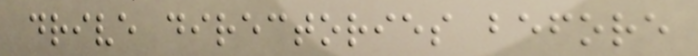drive directories before
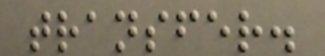transfer.
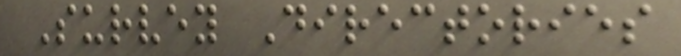Survey Directories
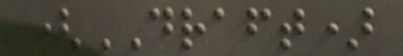(DRAFT)
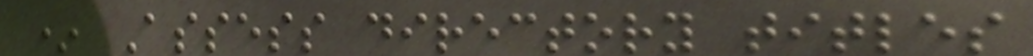* Assess directory titles
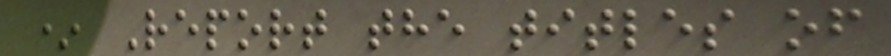* Report the titles of
